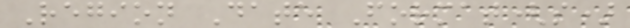Region Date Format(s)
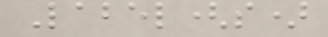Label(s)
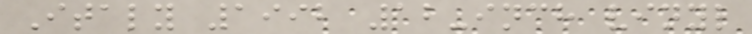Italy 1992 12-inch vinyl
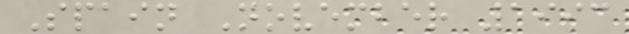Spain November 1993
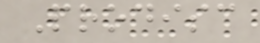Prodisc
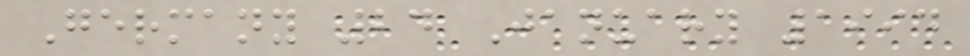Germany 24 January 1994
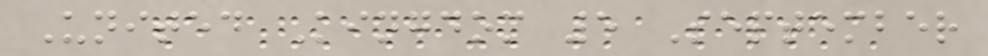United Kingdom 5 September
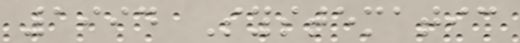1994 Systematic
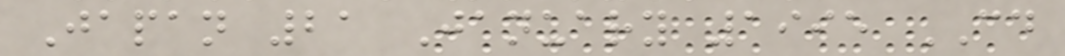Japan 21 January 1995 CD
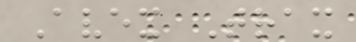Avex Trax
